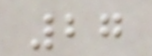27
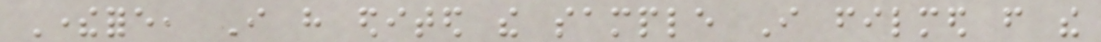Therefore, I have edited the sample I filmed from the
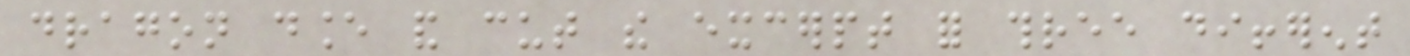dragon dance and cut the excerpt for three different
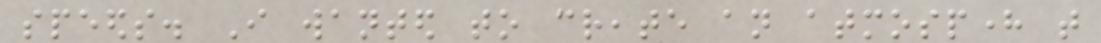speeds. I wanted to create an atmosphere that
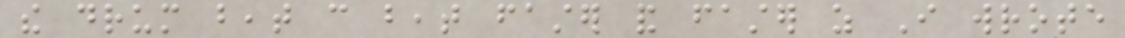the drum beat can beat faster and faster as I wrote
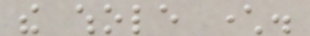the whole character.
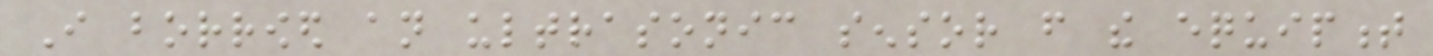I borrowed an ultrasonic sensor from the equipment
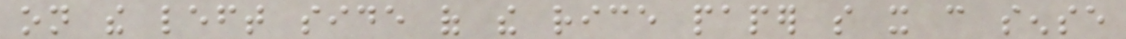on the left side of the rice paper so it can sense
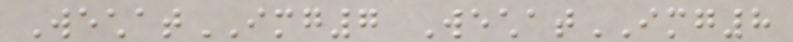WechatIMG7 WechatIMG8
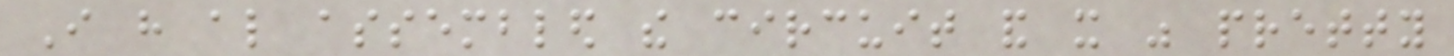I have also assembled the circuit and it was pretty
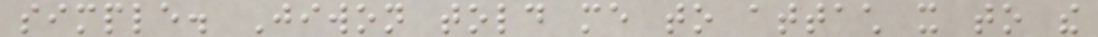simple. Jiwon told me to attach it to the
